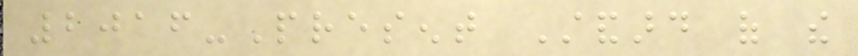2016-Present Standard of the
